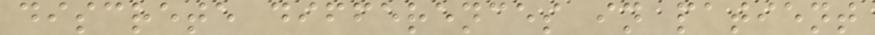discrete differences in patient
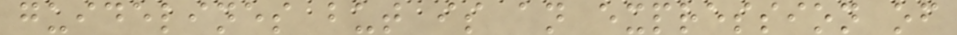guidelines but is an expression of
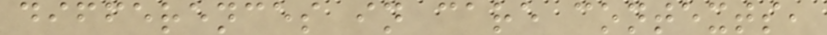differences in care contexts,
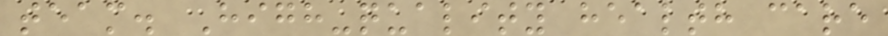team. High-quality health care
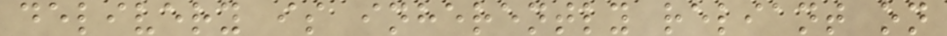delivery is inherently reliant on
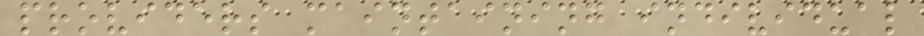providers maintaining individual
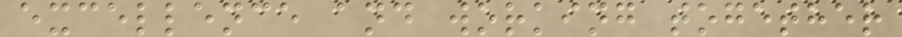excellence and working together
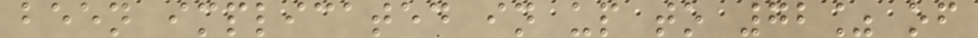been implicated in up to 72% of
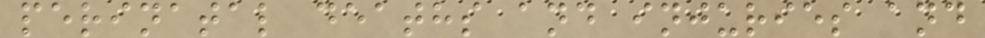perinatal deaths and injuries and
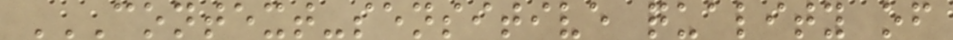CONTEXT-SENSITIVE QUALITY OF
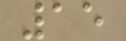15
